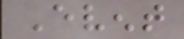Event
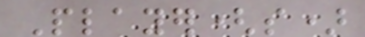Player(s)
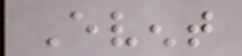Event
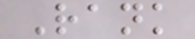Rank
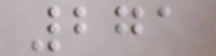271
